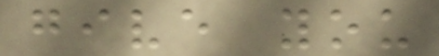give you
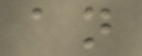an
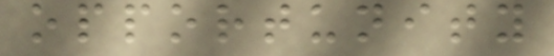opportunity
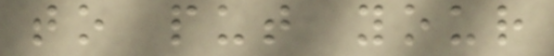to put your
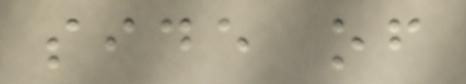side of
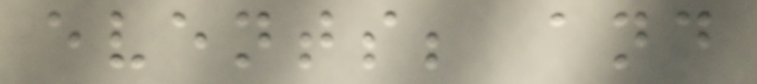events; and
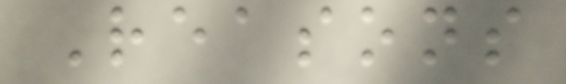Reasons
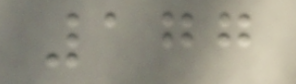177
